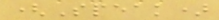(Speak)
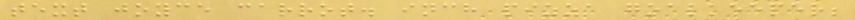text joyce carrot. inch pizza goalkeeper;
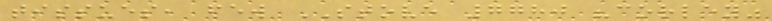tissues, few STOVE 7780 "corley"
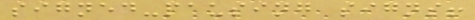signed-pausing signs!
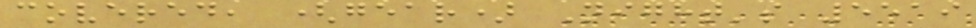covered, (gear) Night's 5519
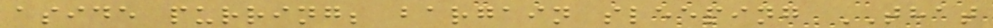aside purring; bargain sleeping THAT
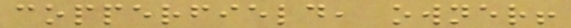copperfield, owner!
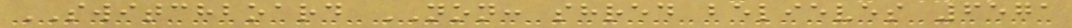SWITCHBOARD NON: shred believes 6571
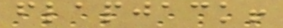flapjack!
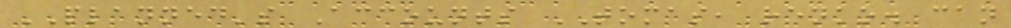PLANNED's Accounts TOMAS, renko. can
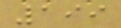199
